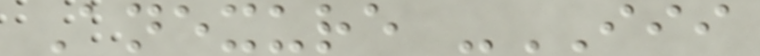Anexure -III
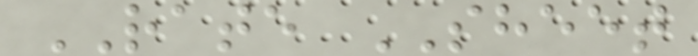RATE SHEET
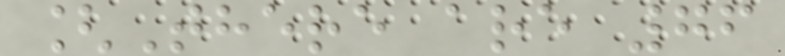[There are 76
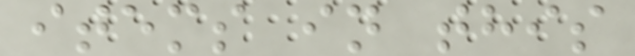items in this
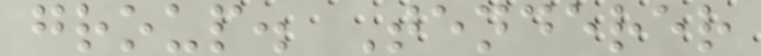group. Tenderer
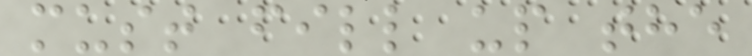must fill up the
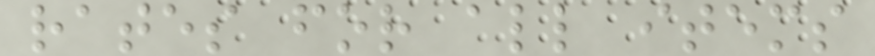rates for all items
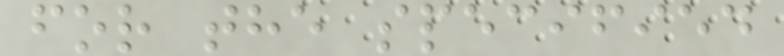for the specified
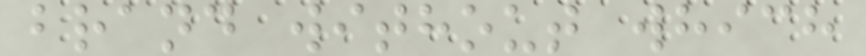brand without which
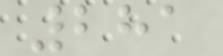281
